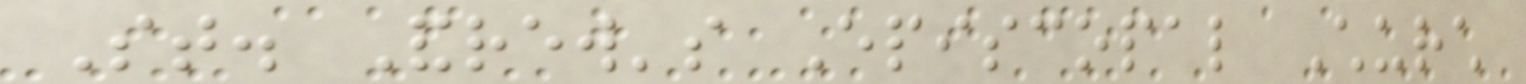St. Andrew's Episcopal Church
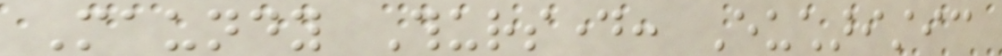Maundy Thursday: Eucharistic
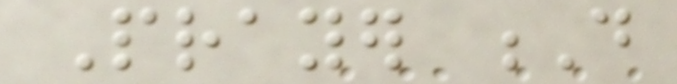Prayer D
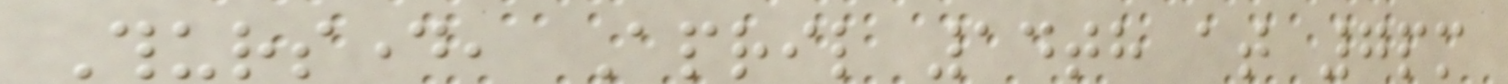Thursday, April 14th at 7pm
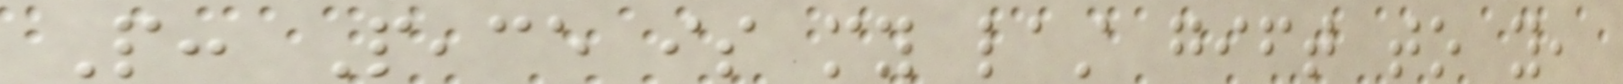People: Peace is my last gift to you,
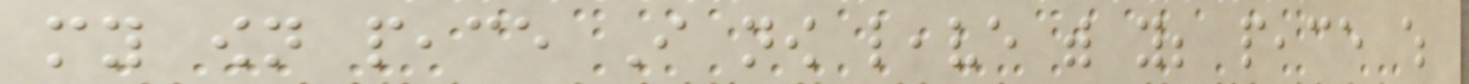my own peace I now leave with you; peace which
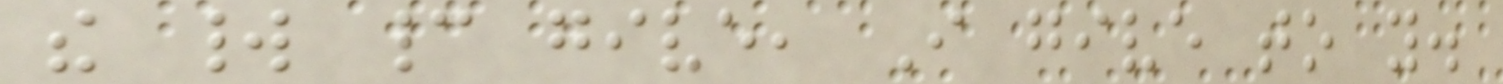the world cannot give, I give to you.
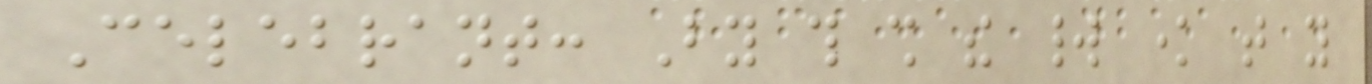Celebrant: By this shall the world know that you
